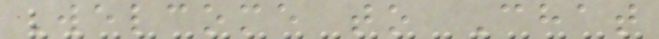Welcome to Chat
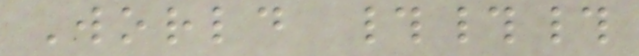World ###
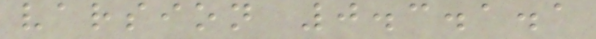varsion 0.3.1.1
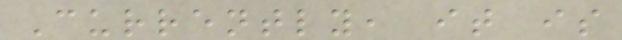Currently, it is
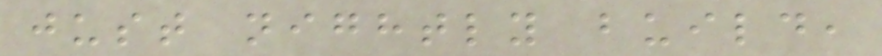just nightly build,
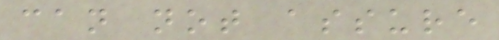can not assure
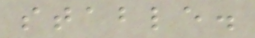stable.
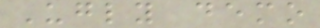Ugly demo
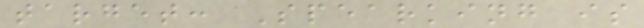target: Spearking is
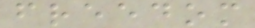freedom
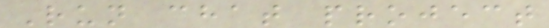Run chat project
